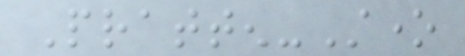Pratten-Stone
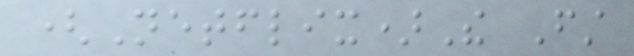(Netflix)The First
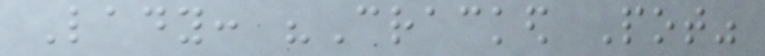Lady: "Cracked Pot"
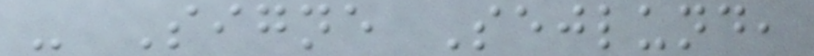- Signe Sejlund,
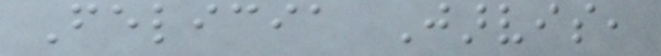Felicia Jarvis,
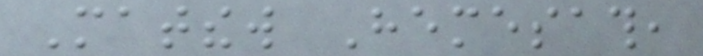Matthew Hemesath,
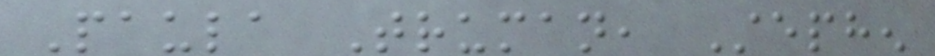Paula Truman, Stephen
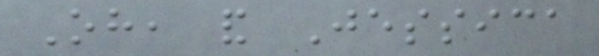Oh, and Jessica
